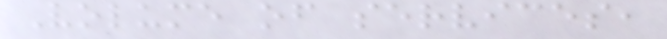Volume of services,
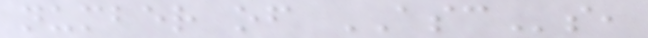number of ASCs,
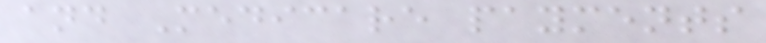and Medicare payments
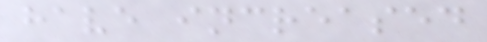have increased
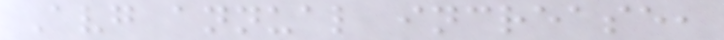Avg annual increase,
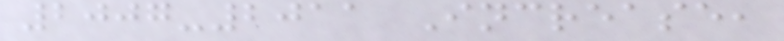2007-2011 Increase,
